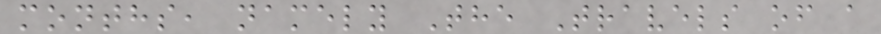months, namely The Travels of a
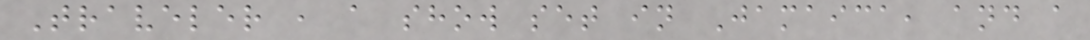Traveler , a show set in Jamaica, and a
